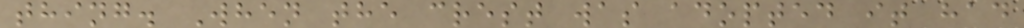thing. When the crest was adopted it had
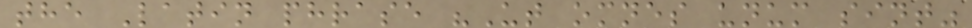the Latin phrase "Ut omnes unum sint"
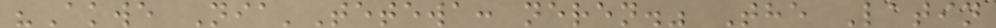"Akwe Nia'Tetewa: neren." The Latin
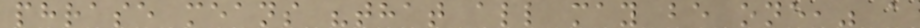phrase means "that all may be one," a
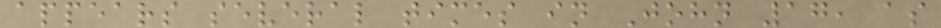appears several times in John 17, as
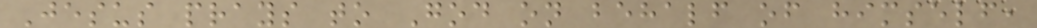Jesus prays to God on behalf of himself,
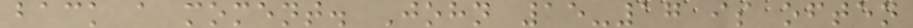back a moment. John 15-17 is often
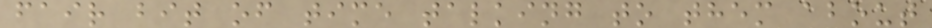fair bit of time talking to them about
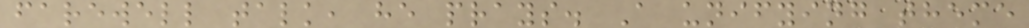farewell talk, he prays. A unifying theme
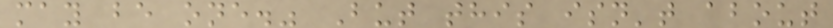may be one." But this isn't about
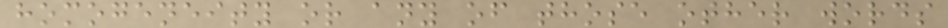homogeneity or any of those other words
